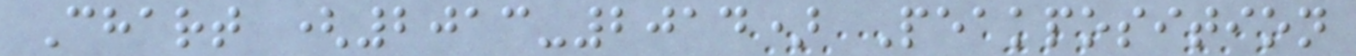Chart (2013-2014) Peakposition
